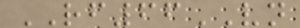RF66VN
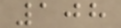108
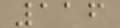116
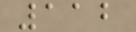112
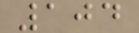104
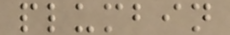plumbin
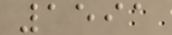1591
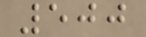500
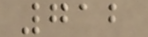712
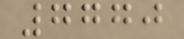7770
